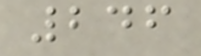246
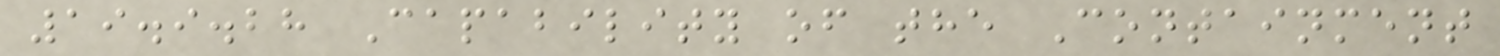19.9.28 Capability of the Containment
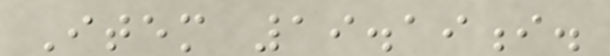Item 19.19i.
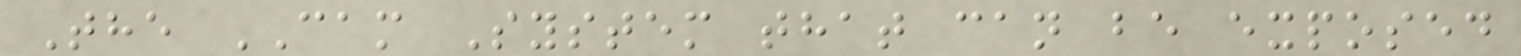The CAM System that can be exposed
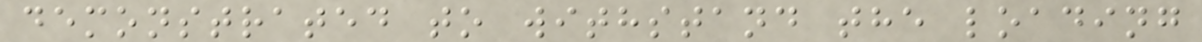demonstrated to withstand the loading
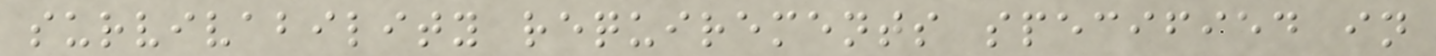survivability requirements specified in
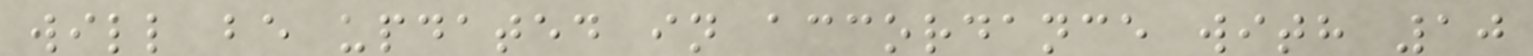will be updated in accordance with 10
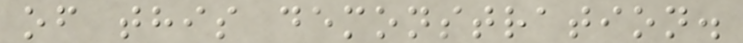of this demonstration.
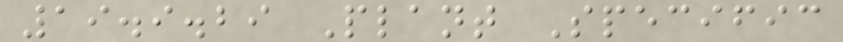19.9.29 Plant Specific
